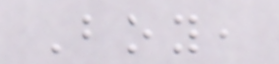Boy,
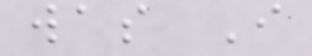was I
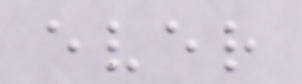ever
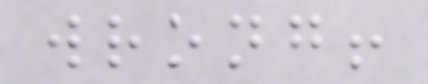wrong!
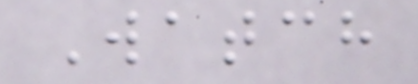Watch
